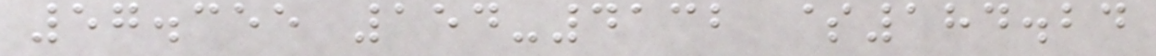57.355 154-4132 $184.24
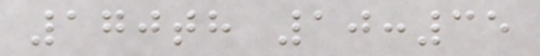170th 10:35
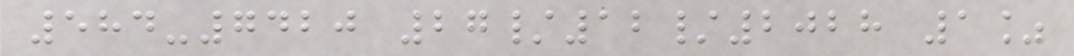584-7420 27/12/2028 1%
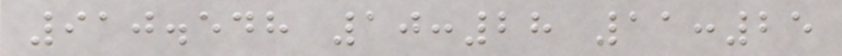910.548 10:28 11:25
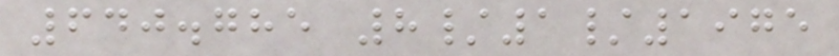640.785 8/1/1975
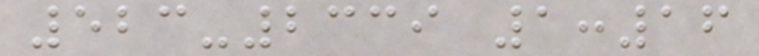523-2339 1:16
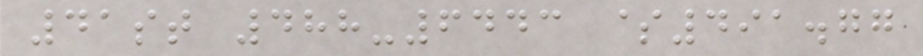41st 488-6443 $491.77
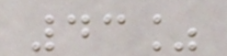43%
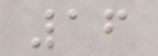16
